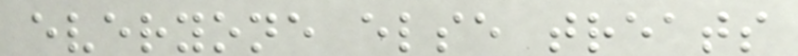everyone else treats
